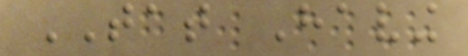TAT Having
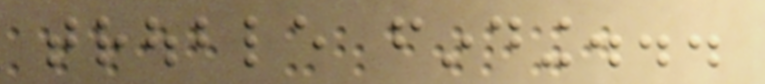trouble finding...
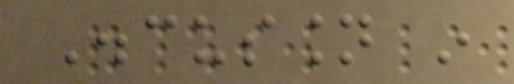Discussion in
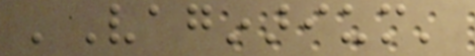'Vaginarium'
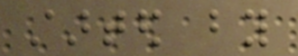started by
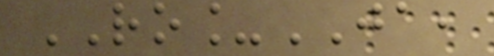RO_JA,
